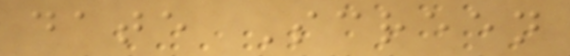date Screen
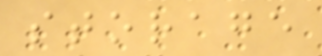storage
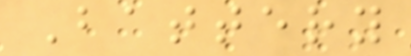Battery
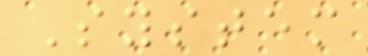System
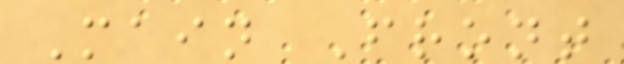Main Front
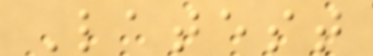Latest
